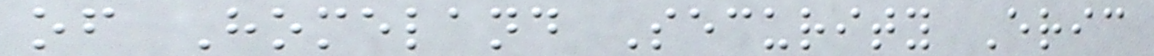of Homeland Security Eric
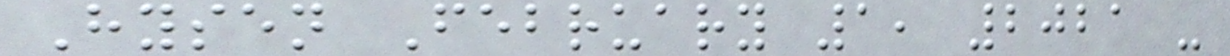Hysen February 1, 2021 -
